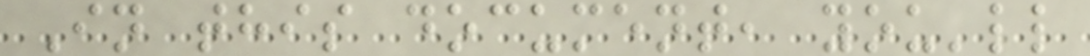In this document, you'll
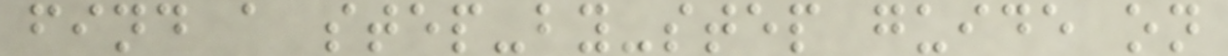find a step-by-step guide on
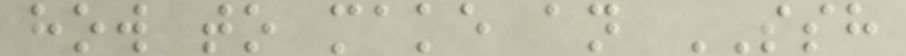how to make an SSH
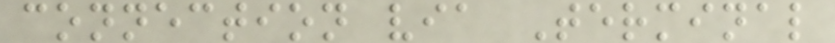connection via Terminal
